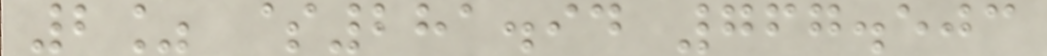2% $281.94 767.503
